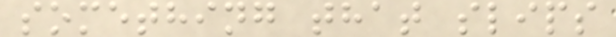something that slips
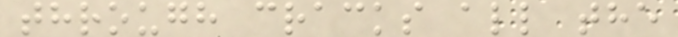through cracks all the
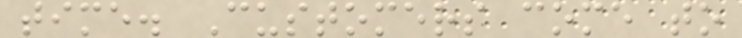time. Customers come to
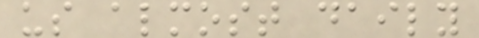us almost daily
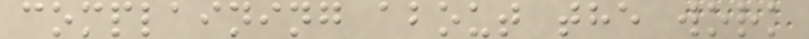complaining about the work
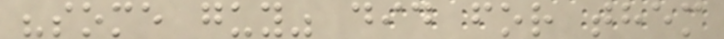"some guy" did for them
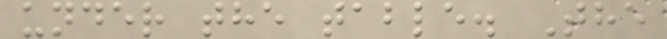under the table. The
